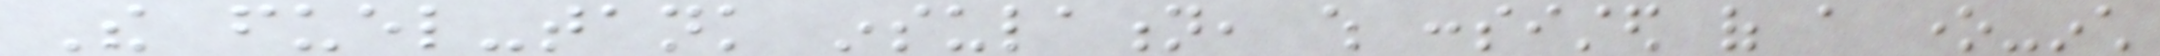The fuel-tank insulation, which consisted of a one-inch
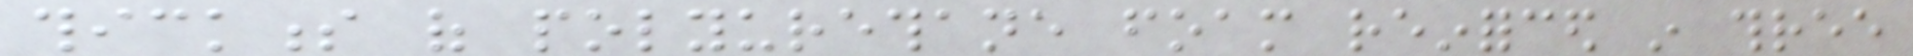thickness of polyurethane foam reinforced in three
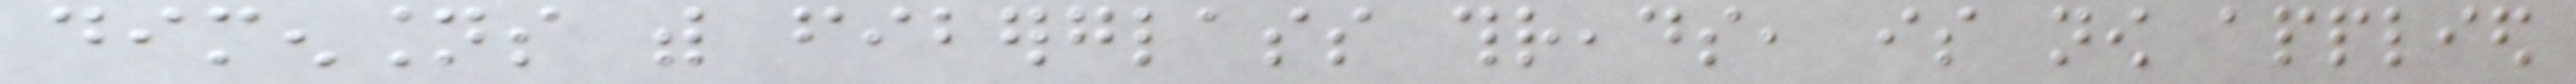dimensions with fiberglass threads, is now applied
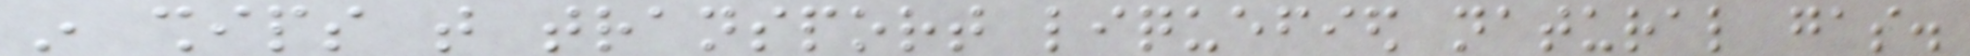in ships that transport liquefied natural gas.
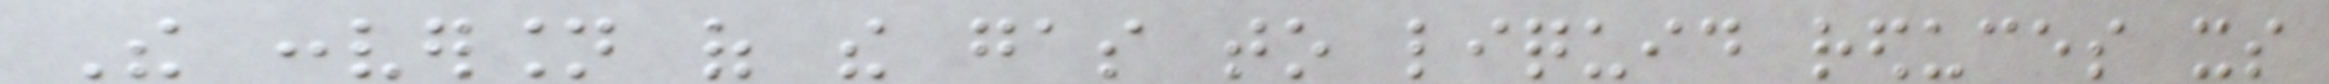The conversion of the gas to liquid reduces its
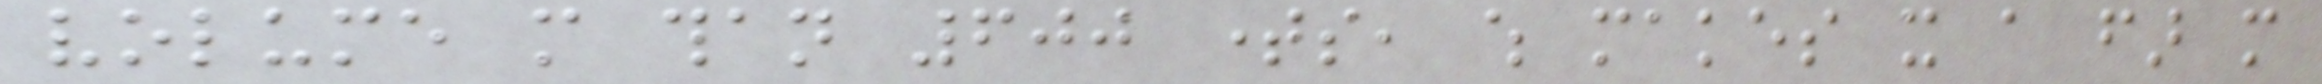volume more than 600 times, which makes it a far more
